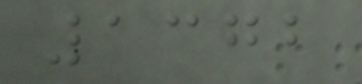1372
